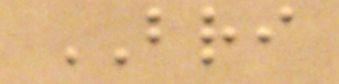BRI
